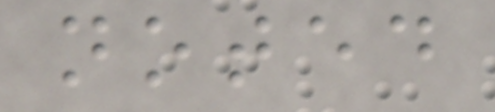noted
